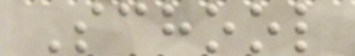School
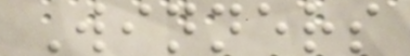Winners
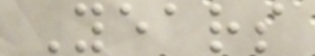Years
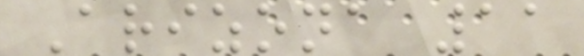Arizona 11
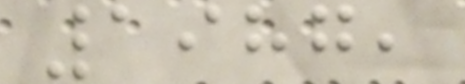1987,
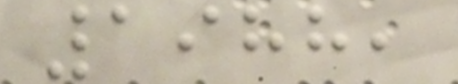1988,
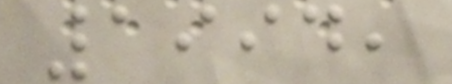1994,
